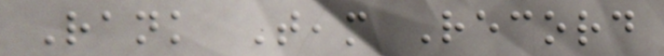Rank Team Record
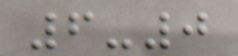6-0
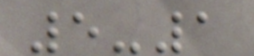5-1
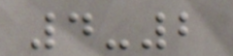4-2
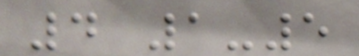4 1-5
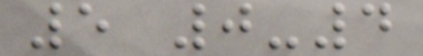5 0-4
